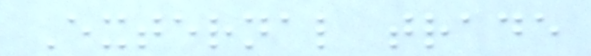External trade
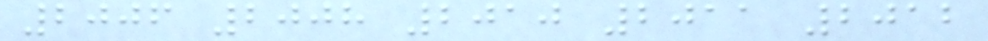2006 2008 2010 2011 2012
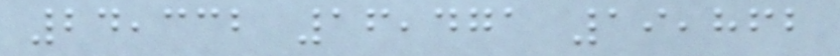24,332 16,471 19,862
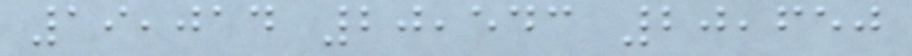19,014 20,543 20,650
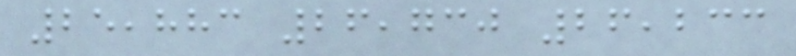25,883 26,730 26,233
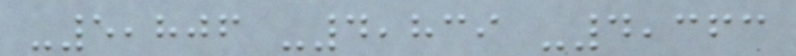-5,806 -4,839 -4,363
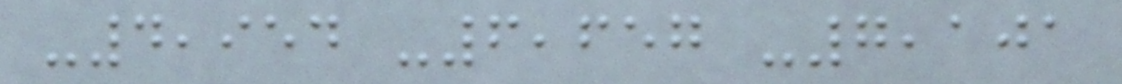-4,954 -6,657 -7,101
